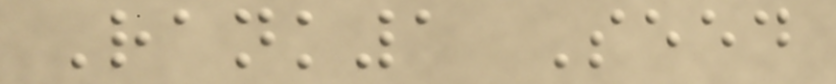Rank1 Seed
